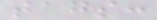tags:
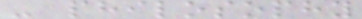- philosophy
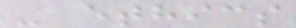- ethics
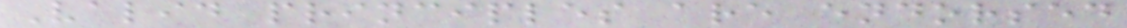Valid principles are endorsed
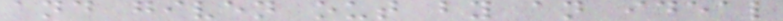and given out by an ideal
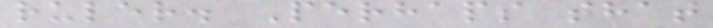ruler. Perhaps that
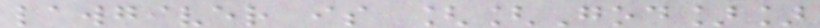lawgiver is [[God]]
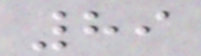89
